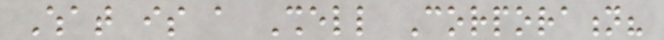What is a Shell Corporation?
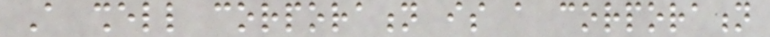A shell corporation is a corporation
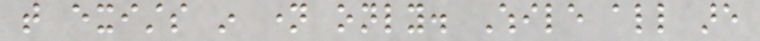that exists in name only. While all are
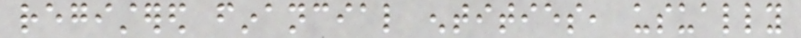registered financial entities, usually
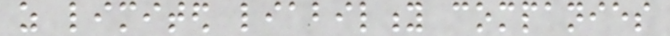as limited liability companies
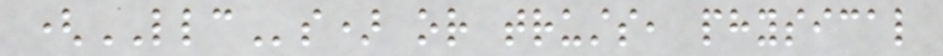(LLCs) or trusts, physical
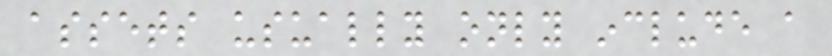assets usually only include a
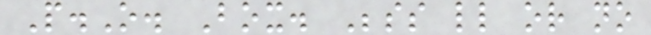P.O. Box. Besides little or no
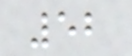52
